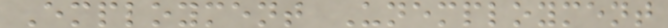Employment Unemployment
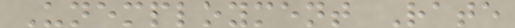Unemployment Rate
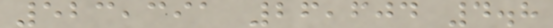523,391 26,604 4.8
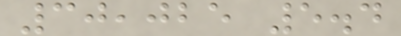30,025 5.4
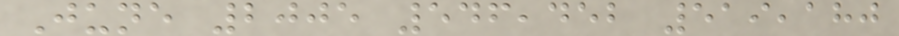June 2005 546,452 519,180
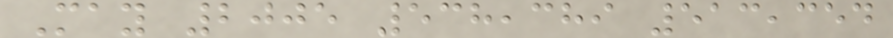May 2005 538,389 513,354
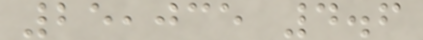25,035 4.6
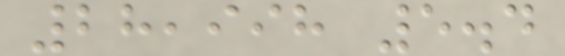28,998 5.4
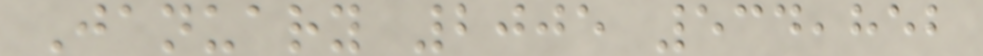January 2005 534,852
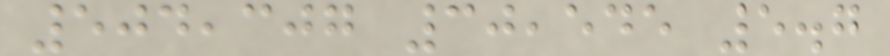504,307 30,545 5.7
